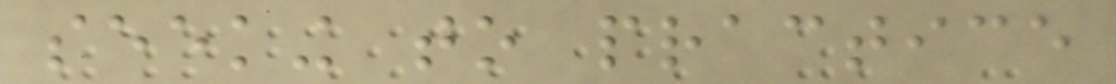seeking to practice
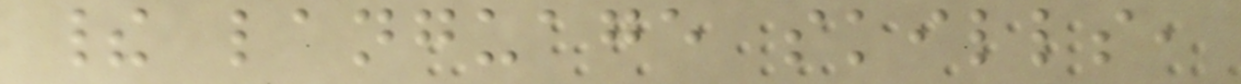their language skills,
